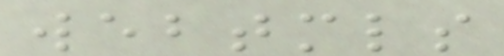webtmls
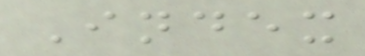Index
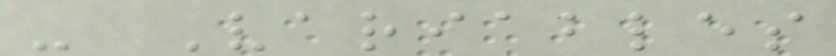- Variables
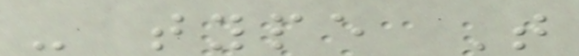- type T
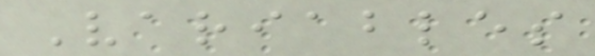Variables
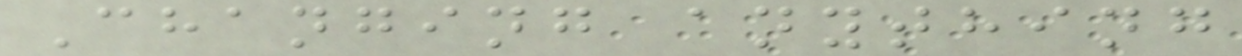Changing anything
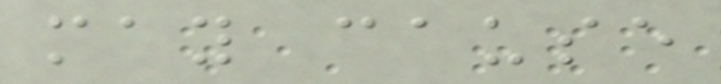may cause
